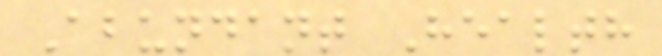Abundant Health
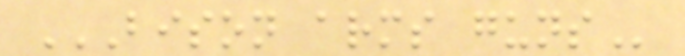BISON ARMS GUNS
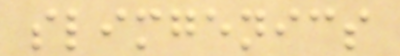slimgenics
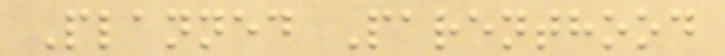Planned Parenthood
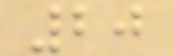20
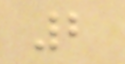2
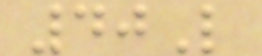40L
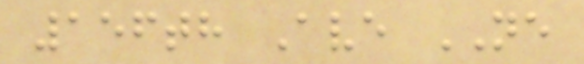156th Ave NE
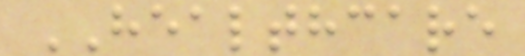HEALTHCARE
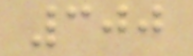300
